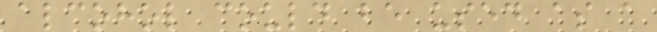alcohol could be used as a
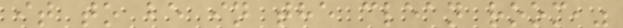it to be in the clean room,"
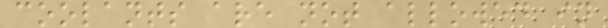coolants are not allowed in
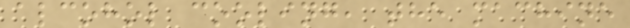alcohol cooling, the machine
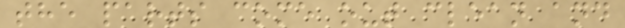the parts come out clean and
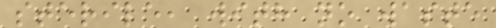sterile, with no waste
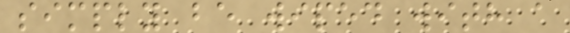simply be wiped with a
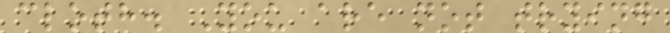cloth. You are not trying
